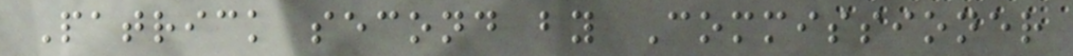Patrick second by Commissioner
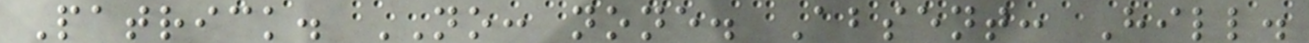Patrick. NO: none. Absent: Hill.
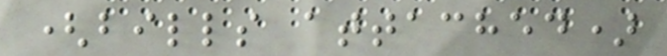(bills attached)
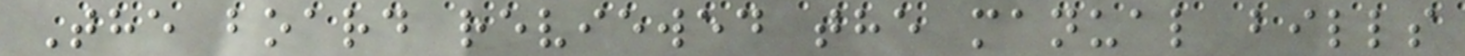The board reviewed the manual bills
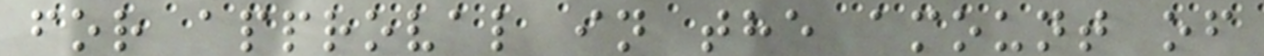for approval in the amount of
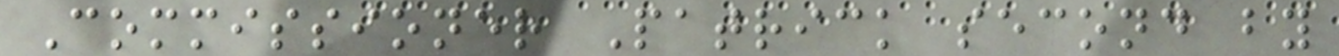Commissioner Patrick second by
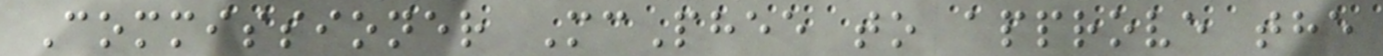Commissioner McPhee to approve the
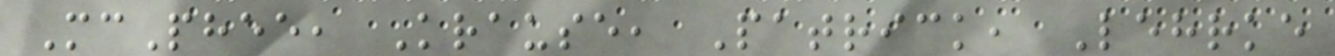McPhee, Krause, Patrick, Lehrke
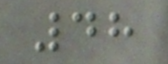48
